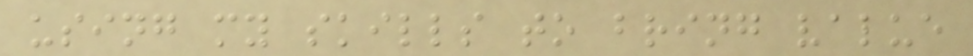using my skills to bring value
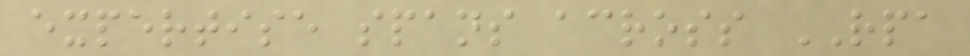expertise spans across RPA
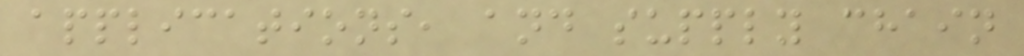applications, and supply chain
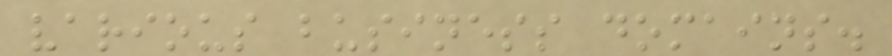various business domains.
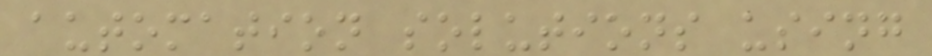automation solutions using
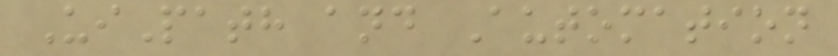UiPath and Automation
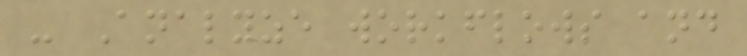- Analyze workflows and
